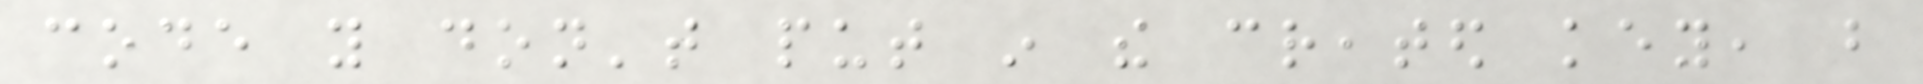code you don't put in the created key, but
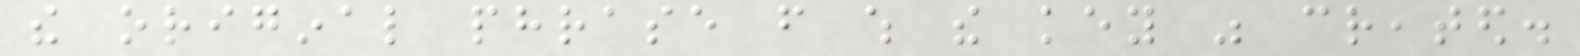the original phrase from which the key was created.
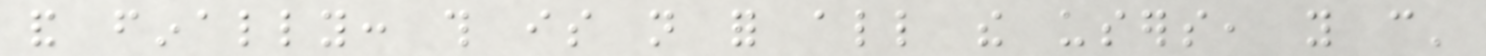and finally: this is not for all the users, you can'
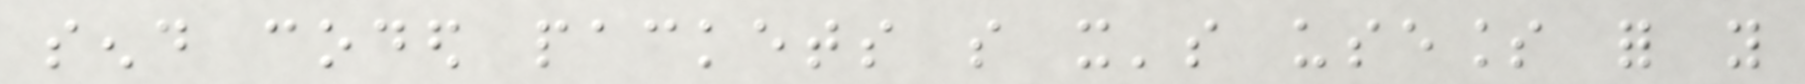send coded packets so it's useless for you
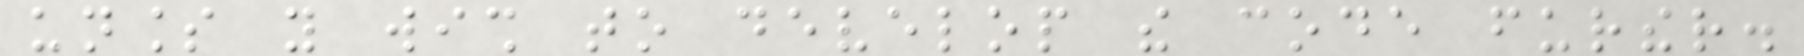unless you wish to develop the code further.
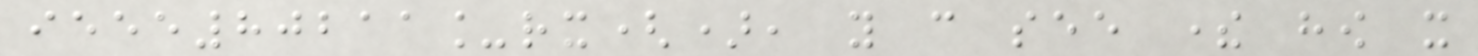ieee80211_rx(), you can see there how it
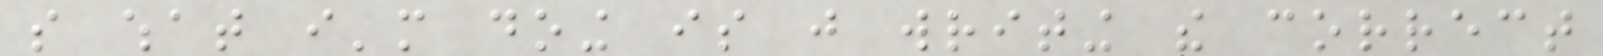so what i'm doing is just writing the correct
